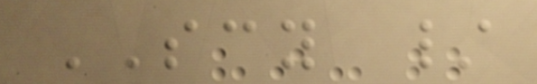SCY /
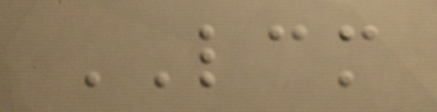LCM
